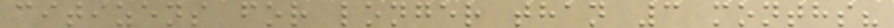citizens for longer than 3 months?
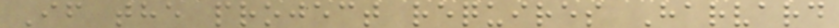If the project requires Harvard
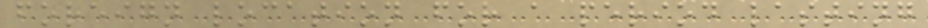foreign location for a period lasting
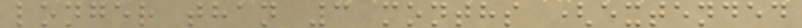longer than 3 months (extended
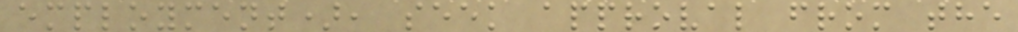employment), seek approval from the
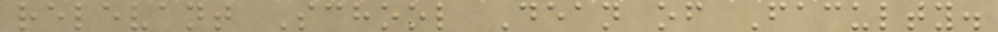relevant School Dean of Faculty.
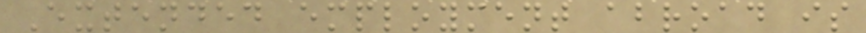Extended employment abroad is
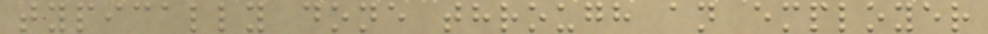typically done through an employer
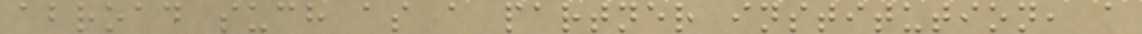abroad such as a partner institution, a
